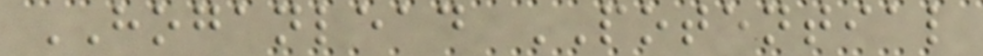HOGANLEAD POTENTIAL
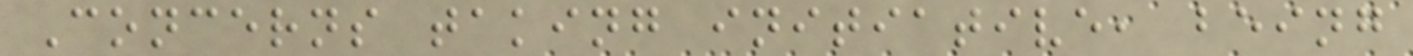Concerns taking initiative, being
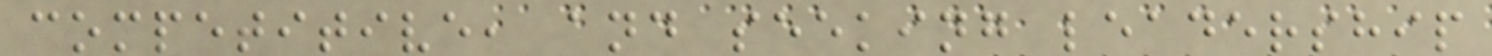competitive, and seeking leadership
